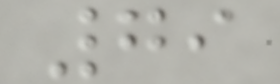79
